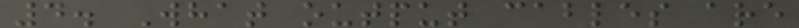4. What output cables are
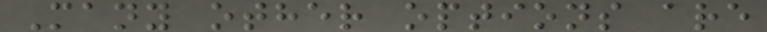Many other options are
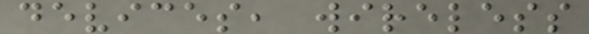devices, wireless
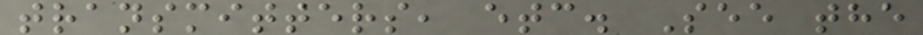transmitters, etc. See the
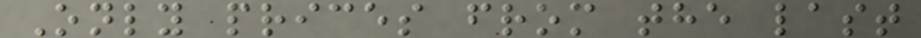Only prices from the last
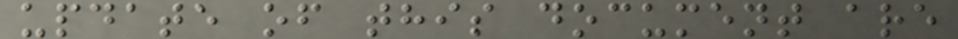update of this document are
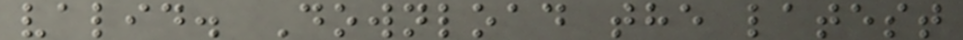valid. Download the latest
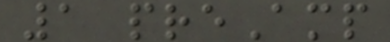1 preAmp
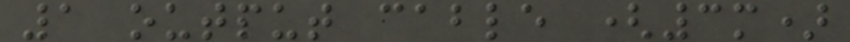1 output cable (3m)
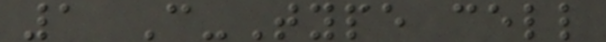1 C-Type cell
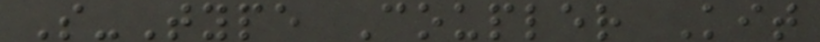S-Type Coupler Kit
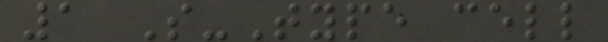1 S-Type cell
